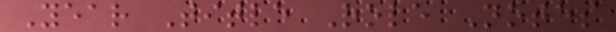Year Title Role Notes
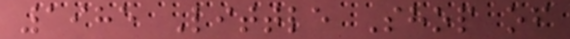1985 Little Shop of
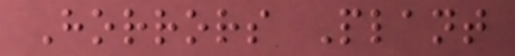Horrors Plant
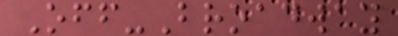Off-Broadway
